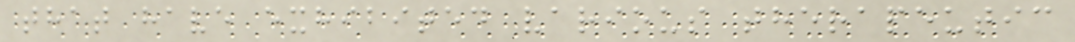that have exhibited various therapeutic
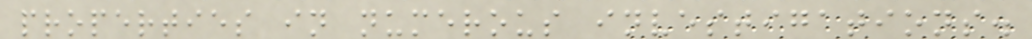properties in numerous investigations.
